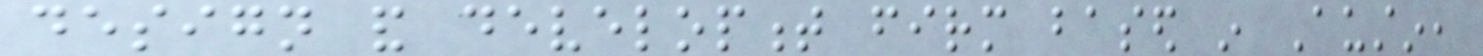design and development firm based in Austin,
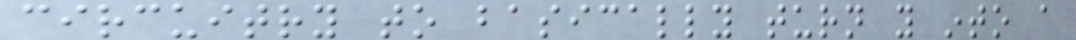circuitry to basically turn you into a
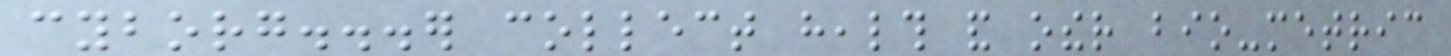cyborg...er collect health and other bio-metric
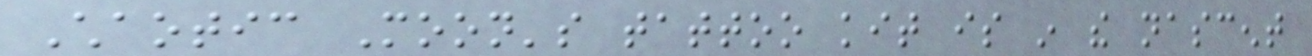Chaotic Moon's tattoo kit is in the nascent
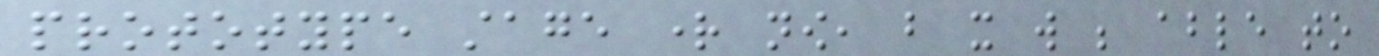prototype stage right now, but it will be able to
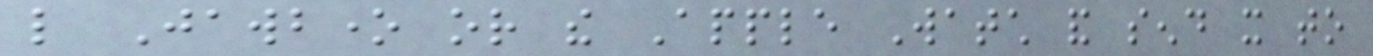like Jawbone or the Apple Watch and send it to
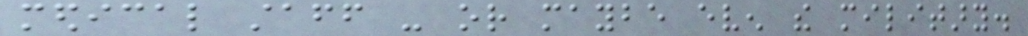medical staff - or maybe even the military.
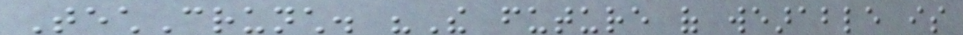TechCrunch. "The future of wearable is
